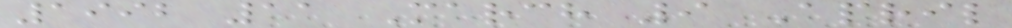1992 11 March 9 April
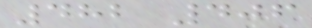482 406
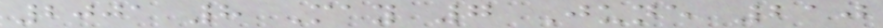2001 8 May 7 June 210
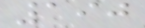190
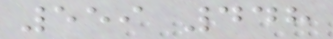559 448
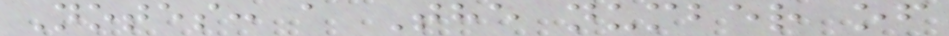Notes: a The number of
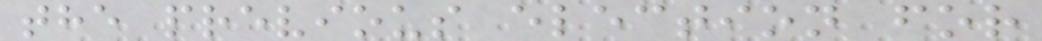the previous election for
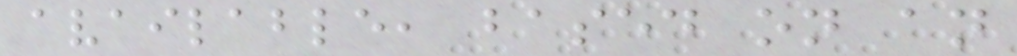available, based on an
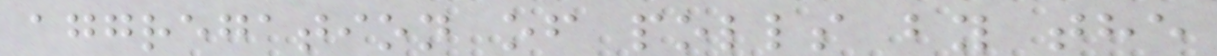aggregation of polls by the
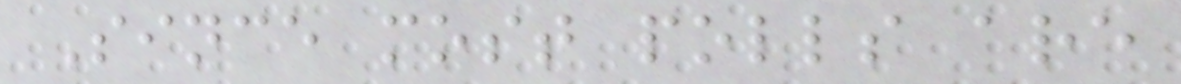Since most polls are
